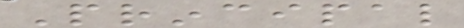Principal
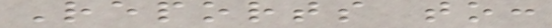Reports to:
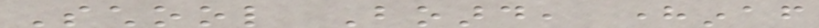School Board, hereinafter
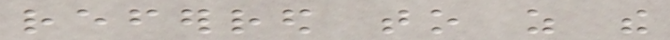referred to as the
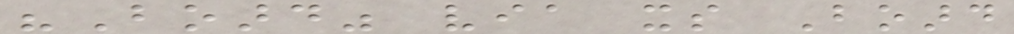"Board" via its Board
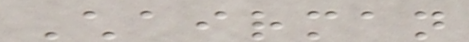Chairman
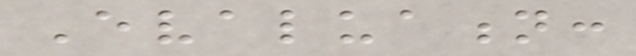Evaluation:
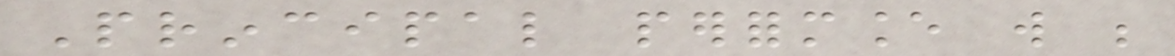Principal performance will be
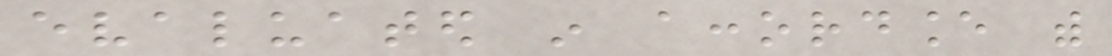evaluated in accordance with
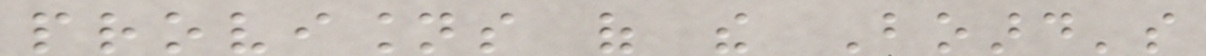provisions of the Board's
